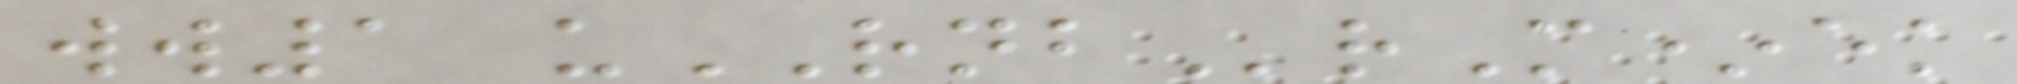ww1 uRNBrM*ek
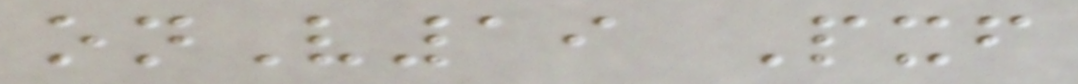onV19 Pxf
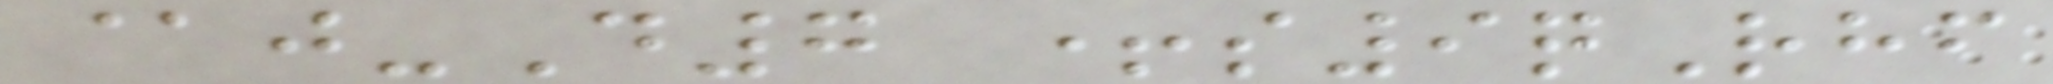@j-D7 +s9qRhf
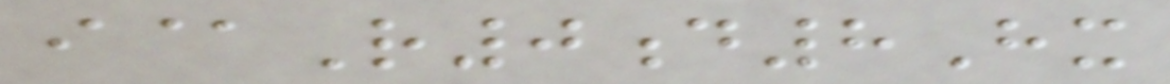i@R0d8Hx
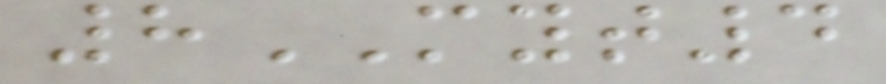8MYT4
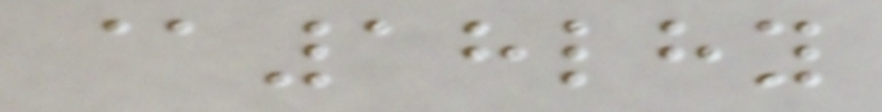@18lhy
